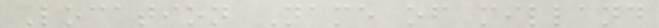Location Name of milland
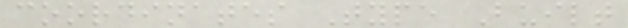coordinates Type Built
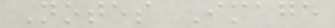Notes Image
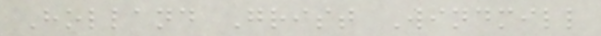Holland Grist Windmill
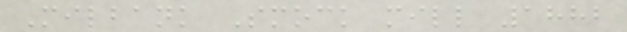Milbank Smock mill 1882
